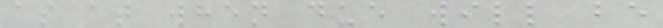as at when due will be
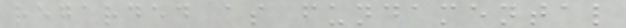regarded as fundamental
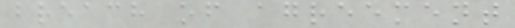breach of agreement
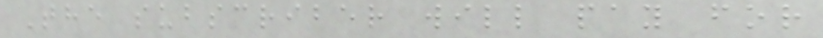The subscriber will pay for
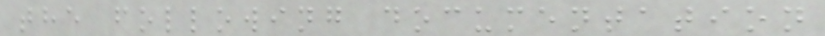the following documentation
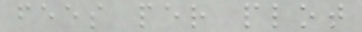fees per plot
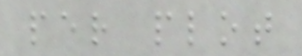per plot
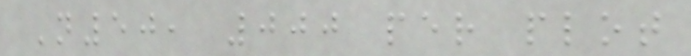N50, 000 per plot
